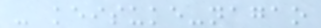- keisuke-nagao
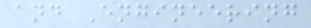and Engineering
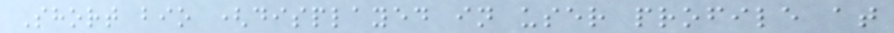Short bio (displayed in user profile at
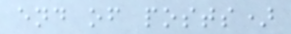end of posts)
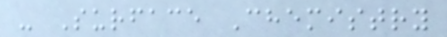- Surface Chemistry
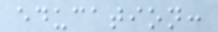education:
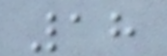18
